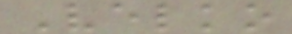Velko
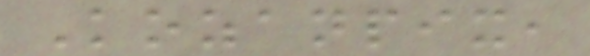Kozanpix,
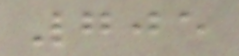705
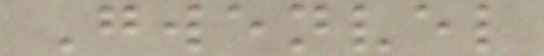Gwenvel
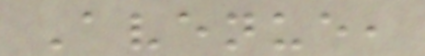Avenue,
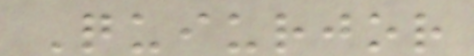Quiurjor
